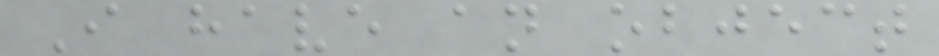I have an object
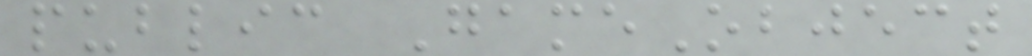public GameObject
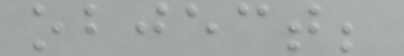object;
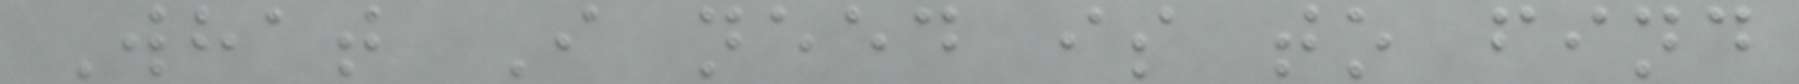What I need is to find
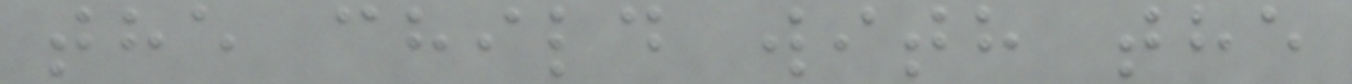the child with the
